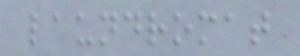laundromat
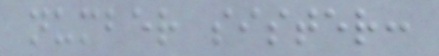number sister:
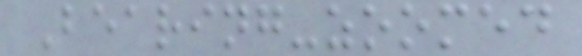Bearing-zoomed
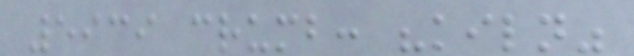5939 crumb: "kiln"
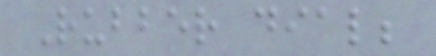Rubber dial;
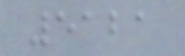5121
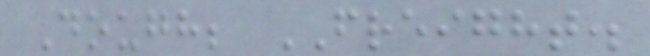Dough; FREIGHT.
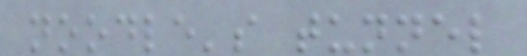noodle's tunnel
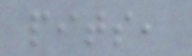pits,
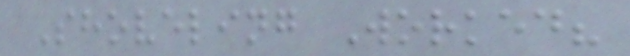Shoveling Worked?
